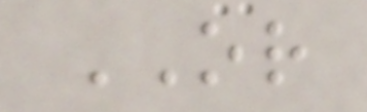OR
